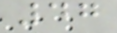47
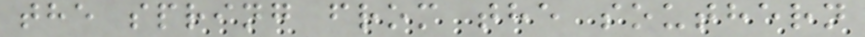the spring from the southern
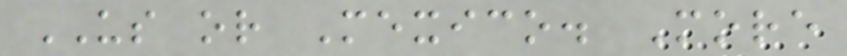US or Mexico. More
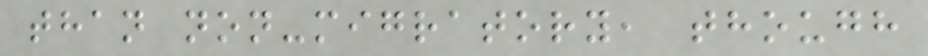than non-migratory, though
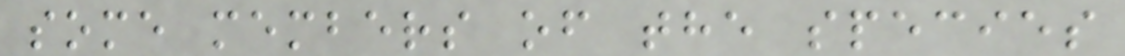some members of the species
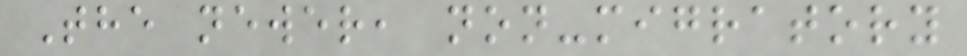The newer, non-migratory
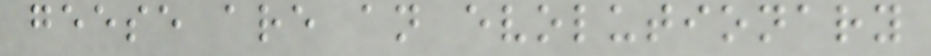geese are an evolutionary
